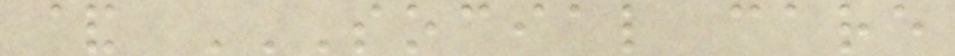& SOCIAL CARE
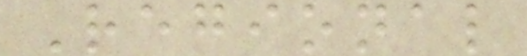Regional
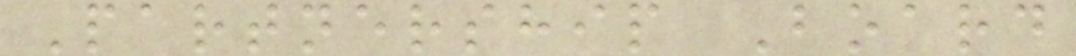Partnership Board
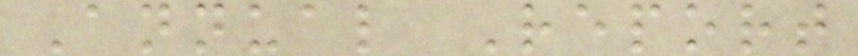Annual Report
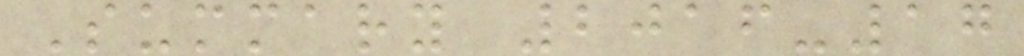Summary 2016-17
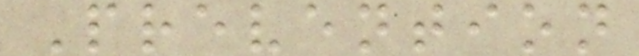Prevention
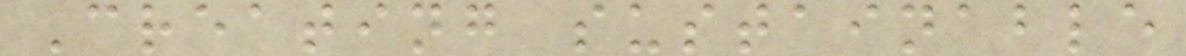Creating sustainable
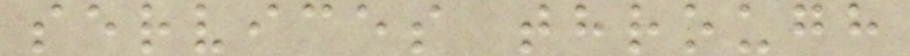services through
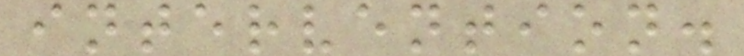intervention.
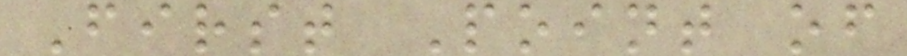First Point of
